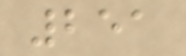251
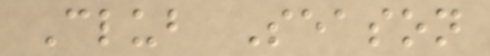Club Season
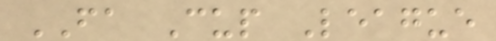FA Cup League
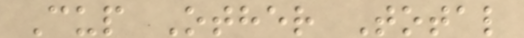Cup Other Total
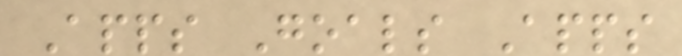Apps Goals Apps
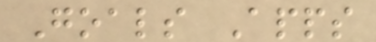Goals Apps
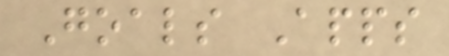Goals Apps
